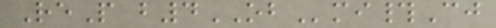ReP b4OBmi#Cj
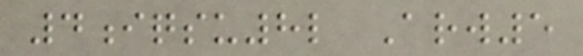4iqsu8l Arw5
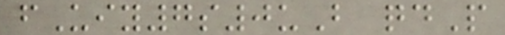fUiy7s0uB qdP
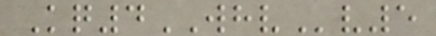Kq4WHVv5
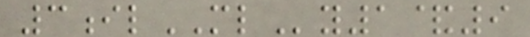3ilMLy1&9
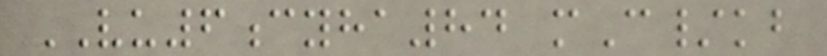VU6cyha84 mC/kb
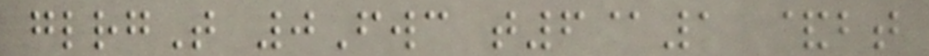glrgT 0Fwc t6@1 &bt
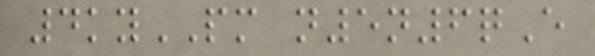4kyPM n5n6qE
